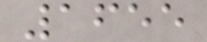1655
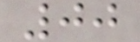00
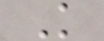K
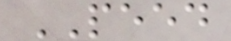PEED
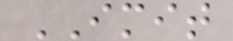IMIT
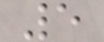5
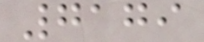7179
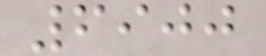6900
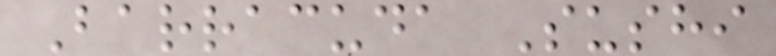Barracuda Sushi
